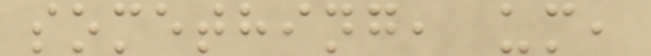something, um,
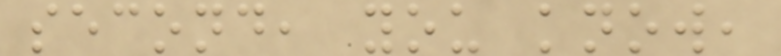second, you know,
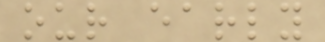our early
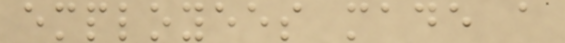employees made a
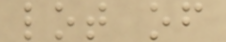lot of
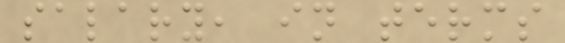salary, in terms
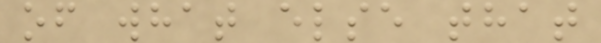of what else that
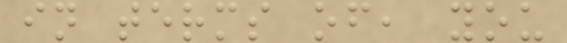in terms of, you
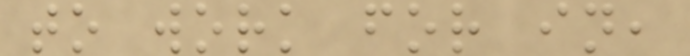to work for in,
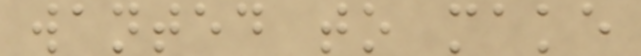wanted to make
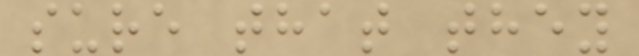sure that they
